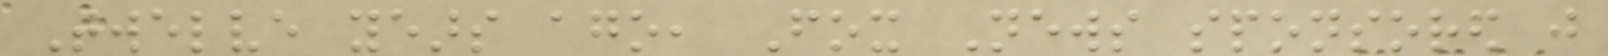Twelve years ago, Fox News sponsored just
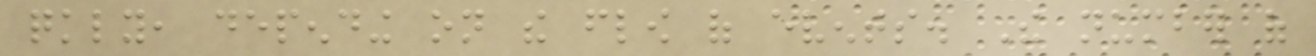quickly, depending on the flow of events. The number of
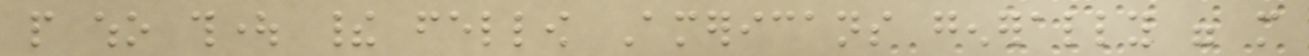people who thought their fellow Americans generally were more
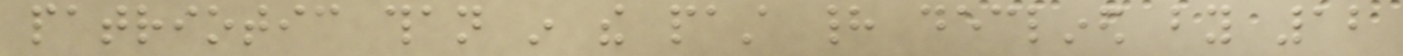patriotic than in the past had declined by 12
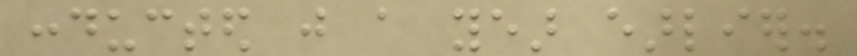conducted just a year earlier.
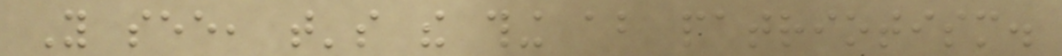You see, that's the thing about patriotism.
